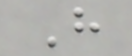H
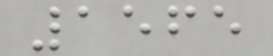1565
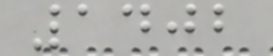1402
